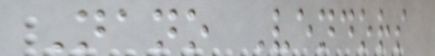Nano Vendors
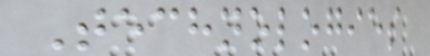Technologies
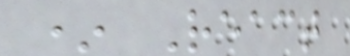* React
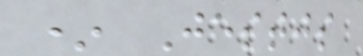* Jestjs
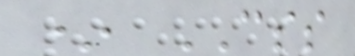* CSS
